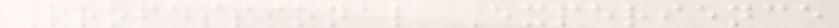Professional Experience
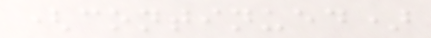(continued)
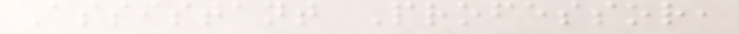Assistant Professor,
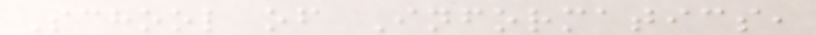School of Informatics,
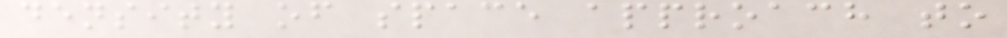density of space approach to
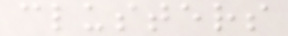clusters
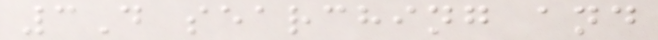3D searching and
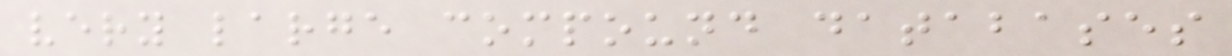very large compound databases
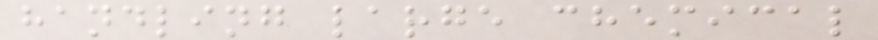handling large chemical
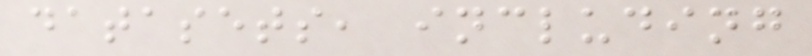datasets, including
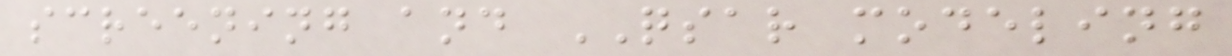screening and QSAR modeling
